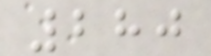280
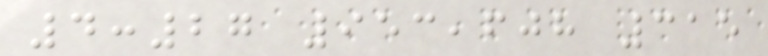4:27 953,608 315
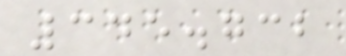345.732
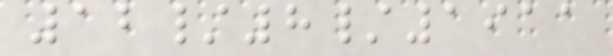12/8/1911
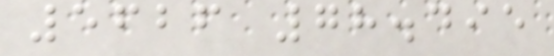5626 78.495
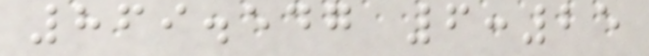869.547 6:25
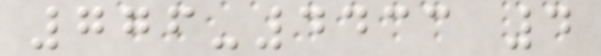776-4433 4
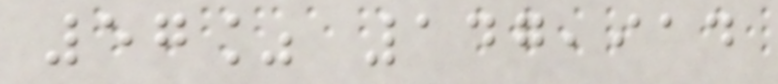57% 147,914
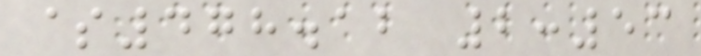$478.12 2:53
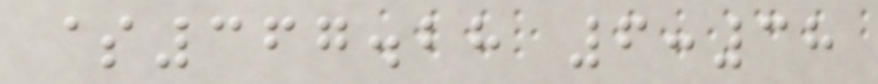$367.28 6:38
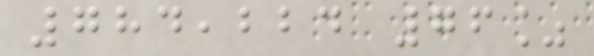784,224 76%
